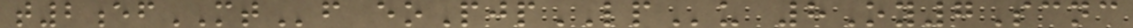t2efMTf eoPjpLPu 8Oy7Scnc
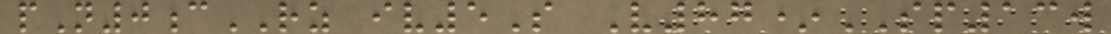pN0cRZ iv5S V87*SP13w
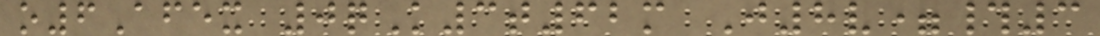o6Afex 0qK3t62m J8v=#3
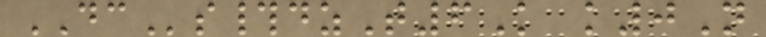DCs#dzT6K k0N
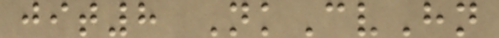jit8 NkCvHn
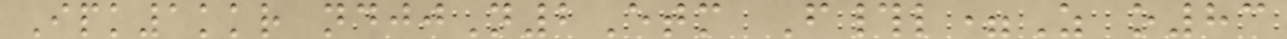Ipk1kkr ndjjN2Etm F#l=Z o83
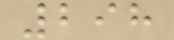298
